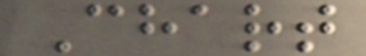Chart
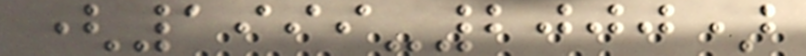(1999-2000)
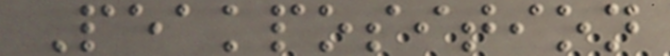Peakposition
